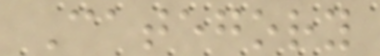Category
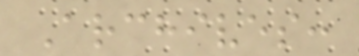Archives:
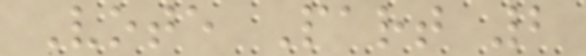Vote Part 2
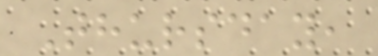Thursday,
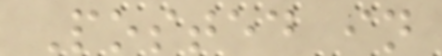Posted in
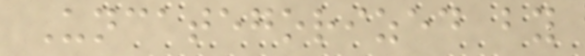Uncategorized by
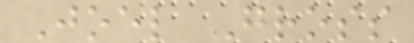Joel Gross
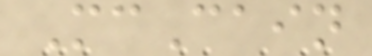McCain
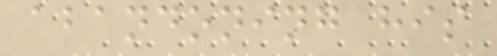abandoning his
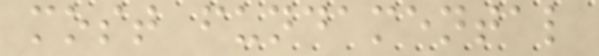most fundamental
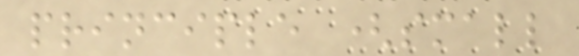principle (small
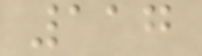117
